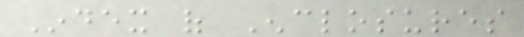Index of Enclosures
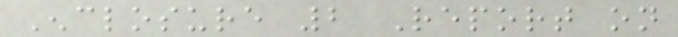Enclosure 2 Report on
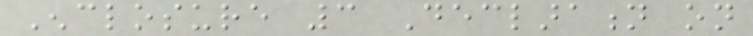Enclosure 3 Declaration on
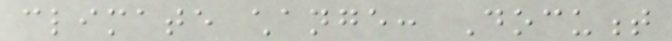climate change: Document
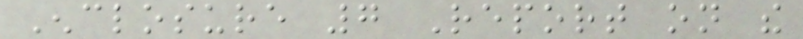Enclosure 7 Report on the
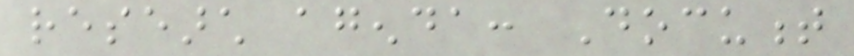research agenda: Document
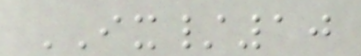IX/10
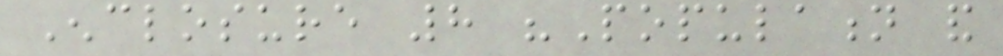Enclosure 8 "Population and
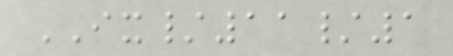IX/11/1
